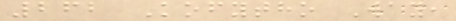262 Kofytho Way,
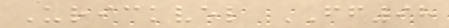Urickvel FF98
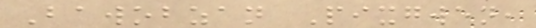Bawobzan Pixgwen,
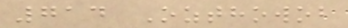714 Ozthowob
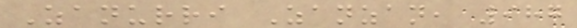Zanurri Zanzan, 987
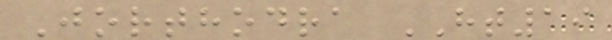Jorthodra HT19
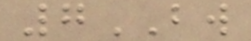7BW
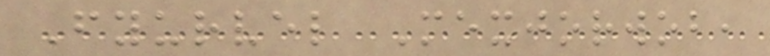Fyurvel Mexjorwob,
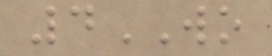4WO
